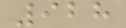928
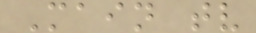Main tv
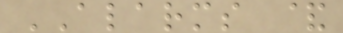ALARMS &
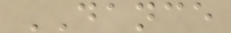DANCE
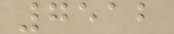7512
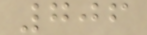706
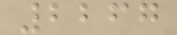2267
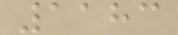1183
